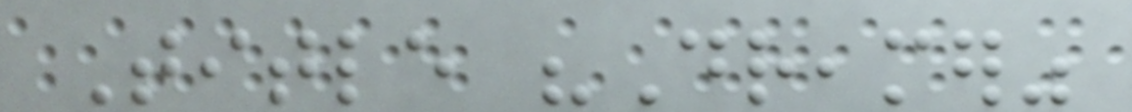Title "Dreamer"
